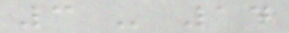3 - 14
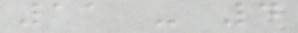11 - 4
